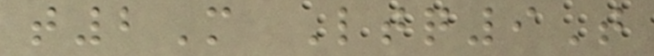t2M Ltq9T
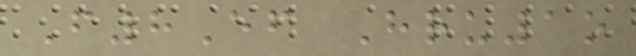F8Ef Hru1o
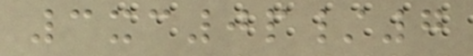3xc0p/7
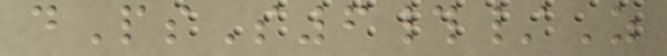dPsS6#/Z
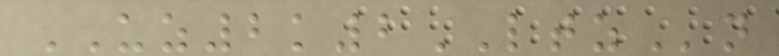UZ2k2LTZn
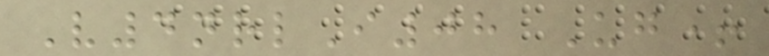V4nrlI08 Ug+
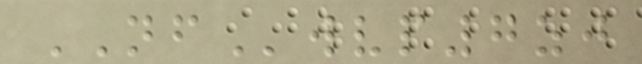NFwvp7zj
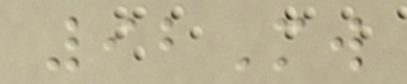92Mw
